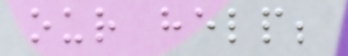our help;
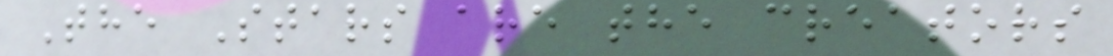The Stars are the creators
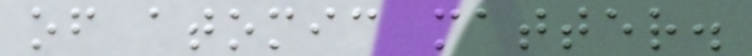of atomic matter.
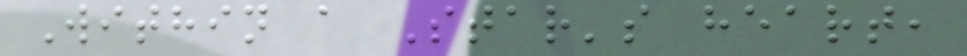Within a Star's heart,
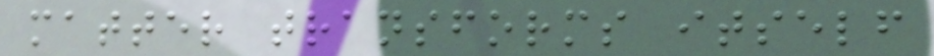matter transforms itself
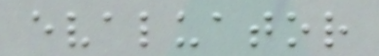evaluator
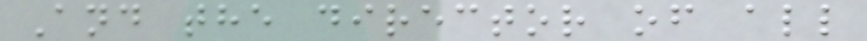And the director of all
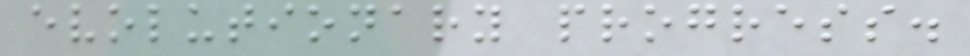evolutionary progress.
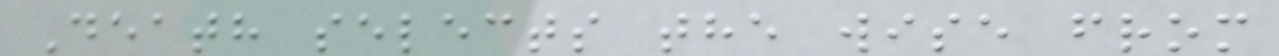Death selects the wise from
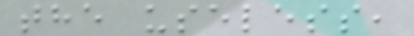the useless,
